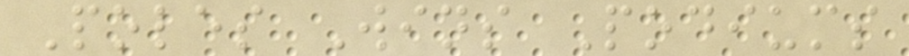Poles Wins Podiums
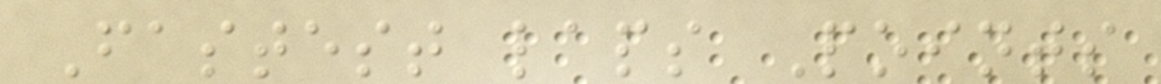Fastest laps Points
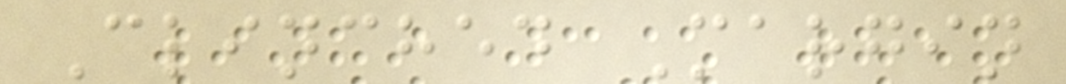Clinched Margin
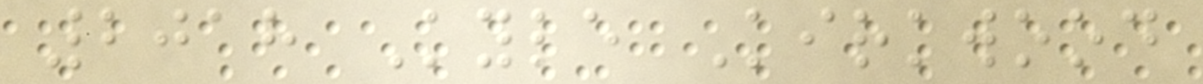2018 Kyle Kirkwood
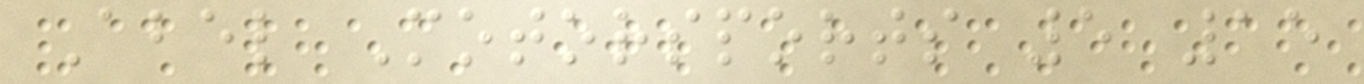Abel Motorsports 5 15
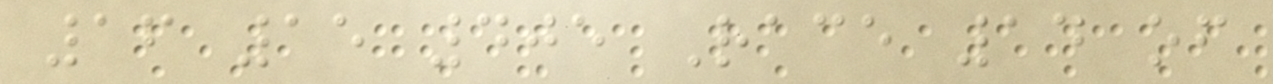16 15 405 Race 14 of
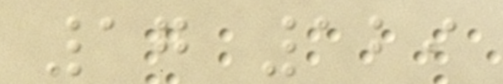17 129
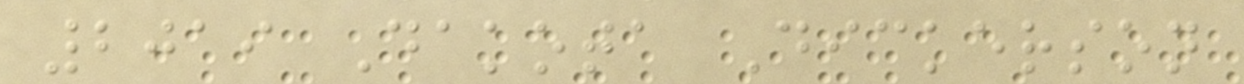2019 Dakota Dickerson
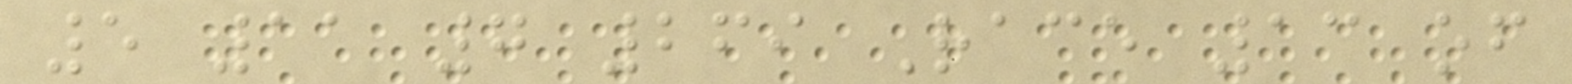5 11 7 269 Race 13 of
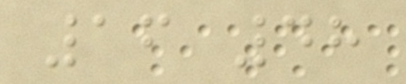16 48
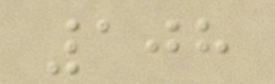108
